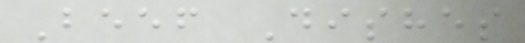Beef Dishes
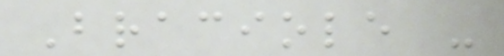Braciole -
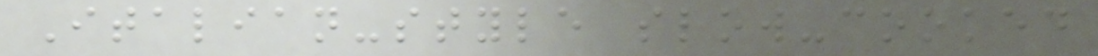Italian-style slow-cooked
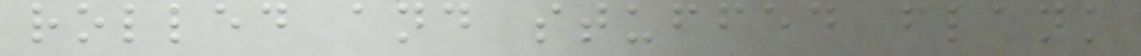rolled and stuffed flank
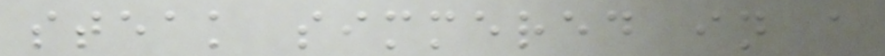steak simmered in a
